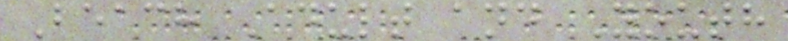Beach Adult and Youth
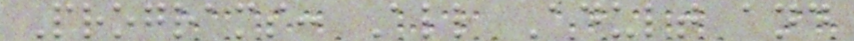Programs: All Adult and
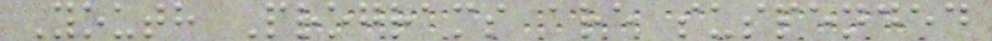Youth Programs are suspended
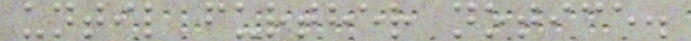until further notice.
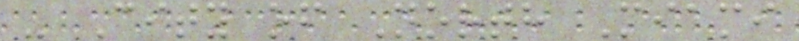- City of North Miami
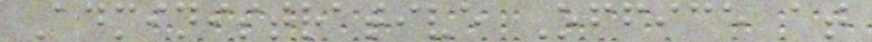Administrative Office at
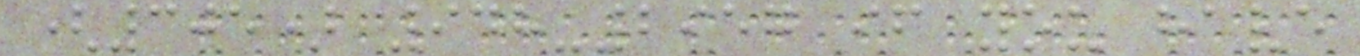(305) 948-2957 if you have
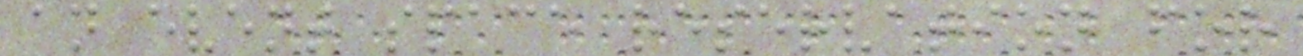an event space reservation for
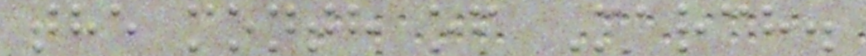the month of March.
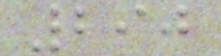290
